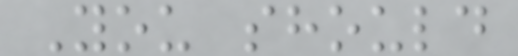You should
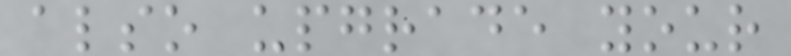also upgrade your
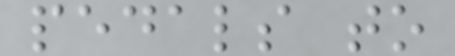pedals to
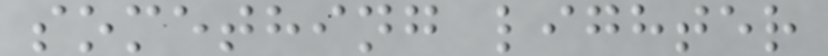something lighter
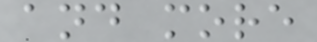and more
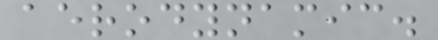aerodynamic.
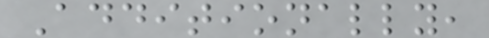Additionally,
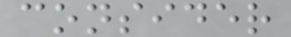consider
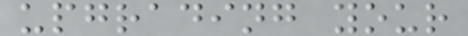upgrading your
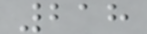218
